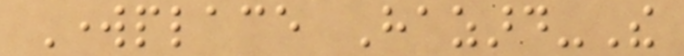Workplace Hazard-The
